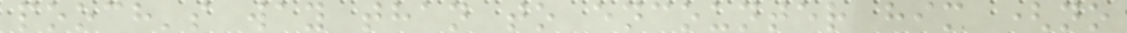pooch's way than to encounter him (no
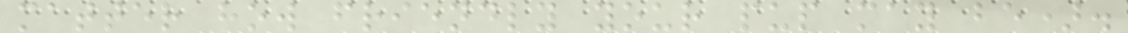matter how friendly your pup may be).
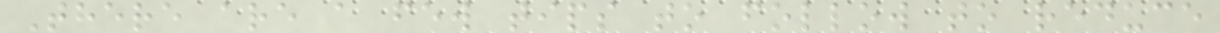There are a few tips to follow to reduce
